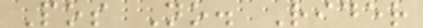Pos No. Rider
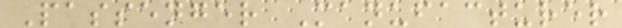Passenger Manufacturer
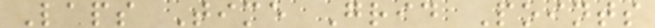Laps Time Grid Points
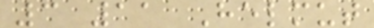3 11 Helmut
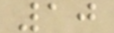10
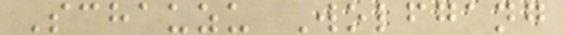Schauzu Wolfgang
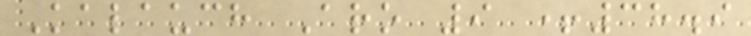Kalauch Aro 9 +38.9
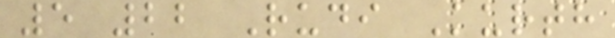5 22 Rudi Kurth
